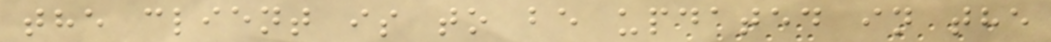the client is to be updated in the
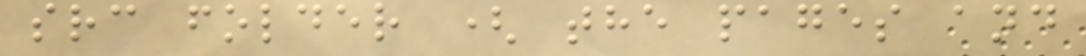src folder ( the pages and
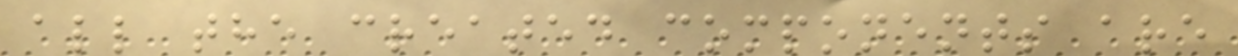all the created components are
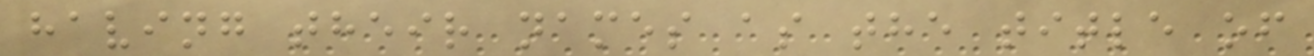having their names as the title of
